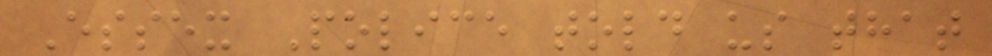Essex Police told us that
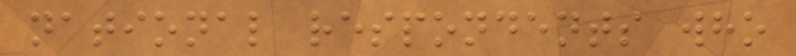national respondents who
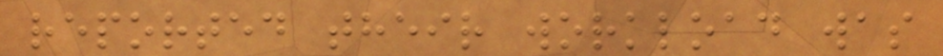reported their workload was
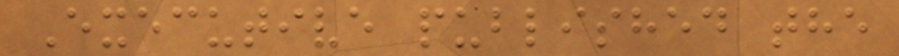Executive published the
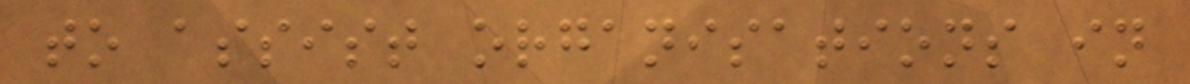to assist organisations in
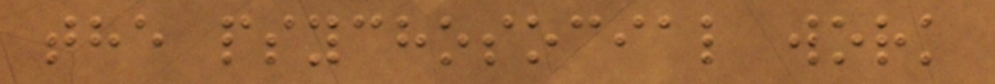the psychosocial work
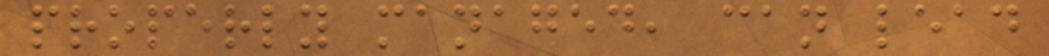properly managed, can lead
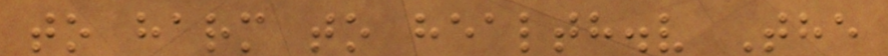to harm to health.v The
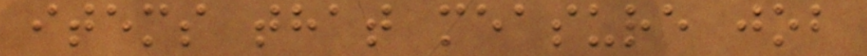items that measure job
